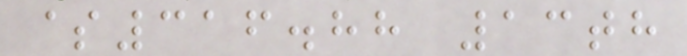$316.88 13th
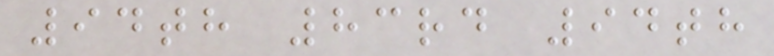94th 83rd 94th
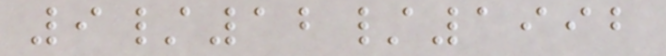9/12/1992
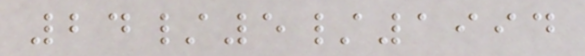24/5/1994
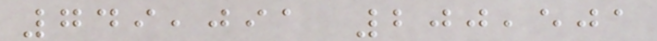749,091 200,501
